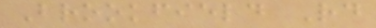Brookfield Rd
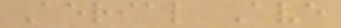Aerial Ave
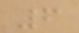6
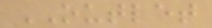OUTLET
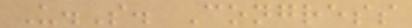U.S. Congress
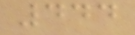444
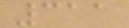311
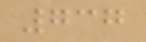737
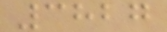3827
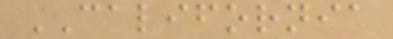CALIFORNIA
